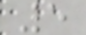5
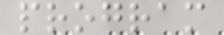program
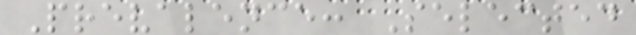Prevalence: Selected
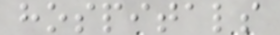hospitals
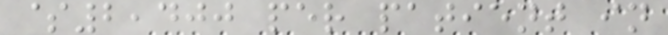$2,400 per patient in
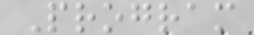Program
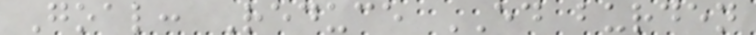Goal: Reduce ED burden
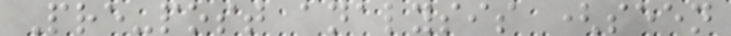Pre-post analysis (seen
